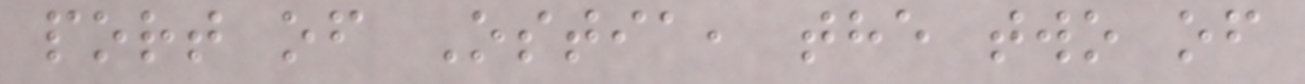port of Ostia, the two of
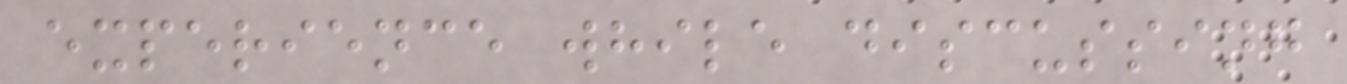experience while discussing
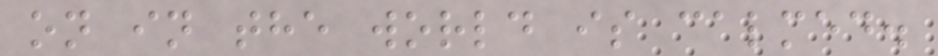on in the world is calmed.
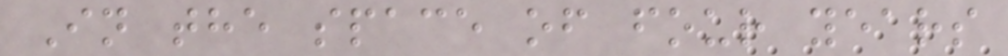In the space of four years
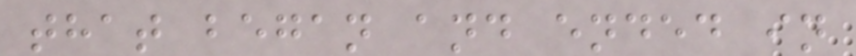that began and ended in
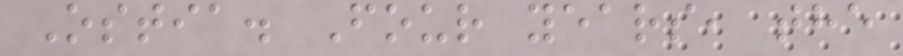Ostia. Four years, the
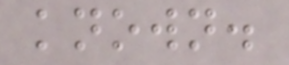known.
